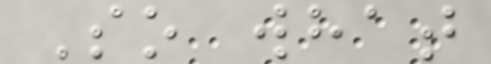So what
